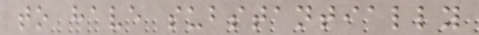to have substantially
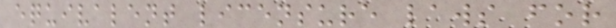equivalent licensure laws for
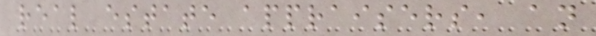real estate appraisers, an
